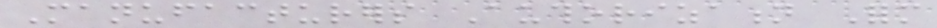Manufacturers Authorization Form
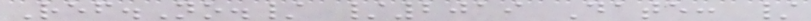Ref.No./ /2019 Date: /
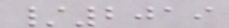/2019
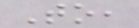To,
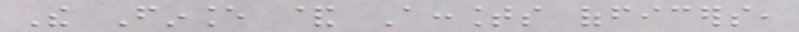The Finance & Accounts officers,
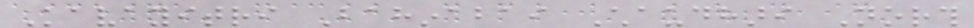Kavayitri Bahinabai Chaudhari North
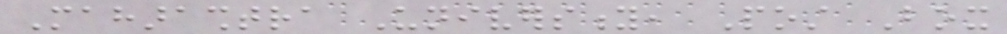Maharashtra University, Post Box
